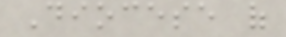Diocese of
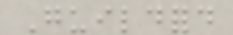Guildford
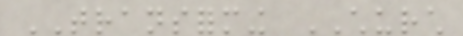TRANSFORMING CHURCH
